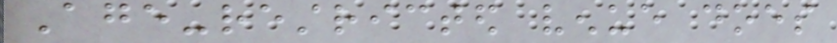Age-restricted venue does
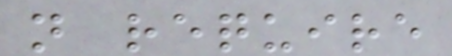not require
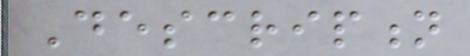Description
